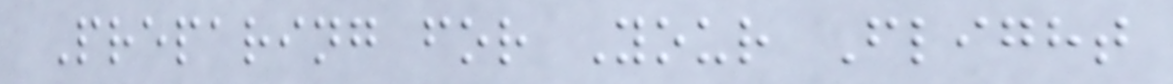Preparing for Your Flight
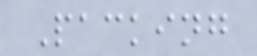Packing
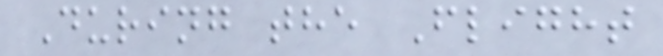During the Flight
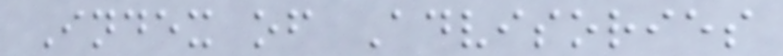Index of Advisories
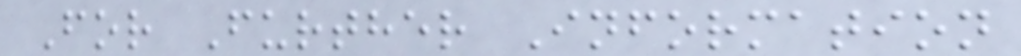For Further Information
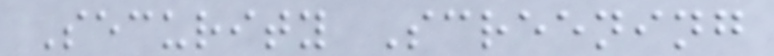Security Screening
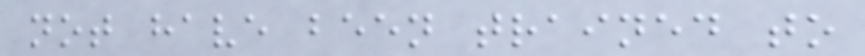not have been trained to
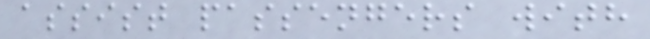assist passengers with
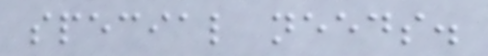special needs.
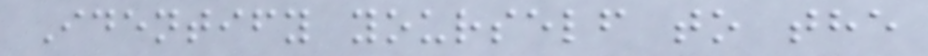Identify yourself to the
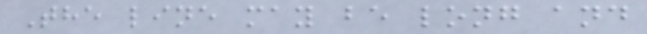The line may be long and
